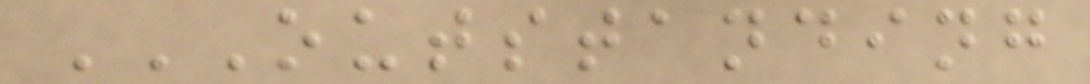OUTSTANDING
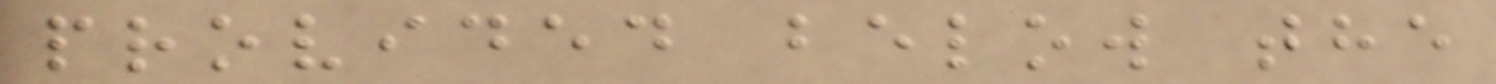provided below the
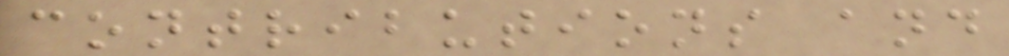contributions and
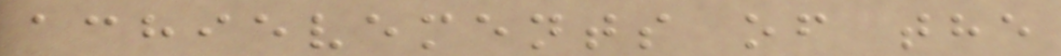achievements of the
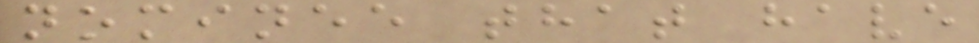nominee that have
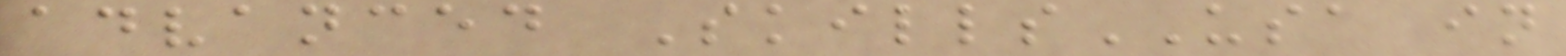advanced SkillsUSA in
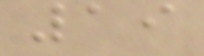19
